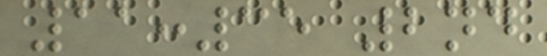11:35 2nd
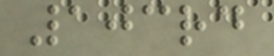103rd
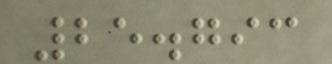25.793
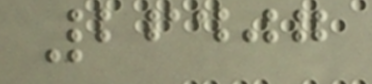26407
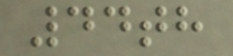44th
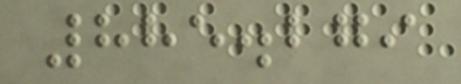885.279
